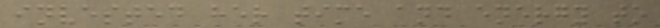invested her time and energy to
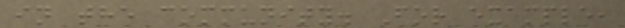in the community. For example,
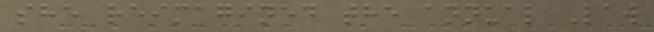she reimagined the annual Law
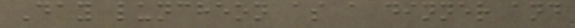Day luncheon as a dinner and
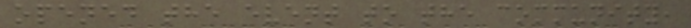opened the event to the community,
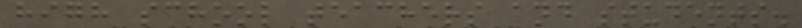high school teachers and students.
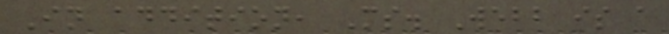In addition, Ms. Webb is a
